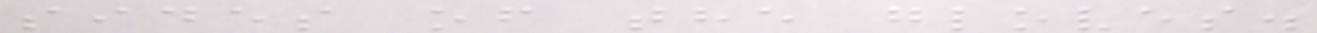sides of the gloves.
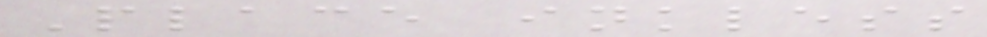Place inkless
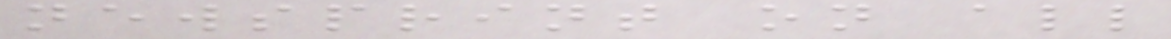newsprint on all
